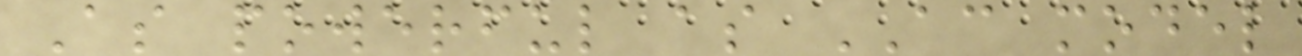As powerful as AC model
